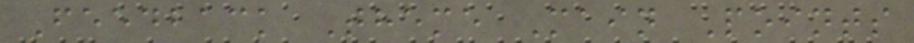Feedback Theme Main Points
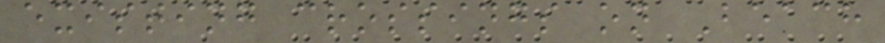existing crossings on Beach
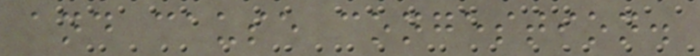and cause congestion.
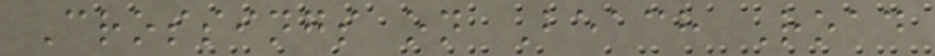Crossings on Beach Road
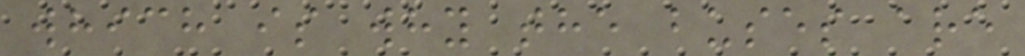which is why the buses are
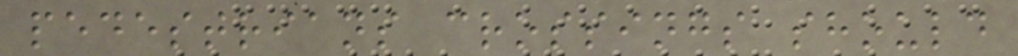pedestrians crossings should
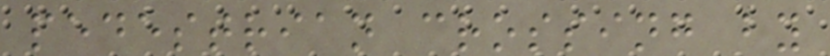pedestrian crossing by
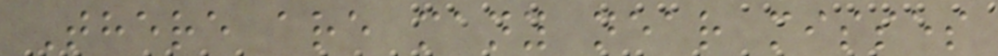There are many near misses
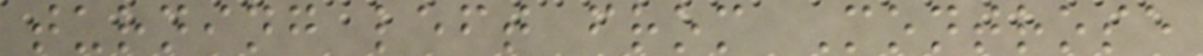turning left from Montrose
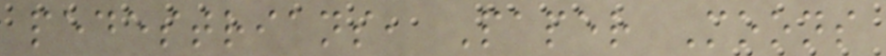pedestrians, Paper Moons
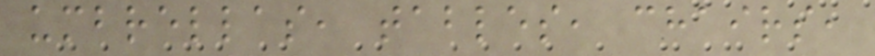umbrellas, tables, chairs,
